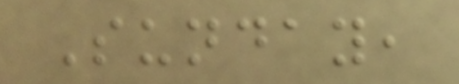Sunday,
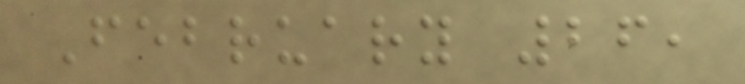February 26,
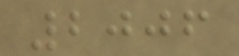2006
